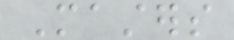Masters
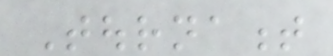Tournament
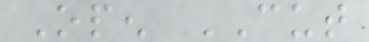Open CUT
